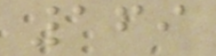169
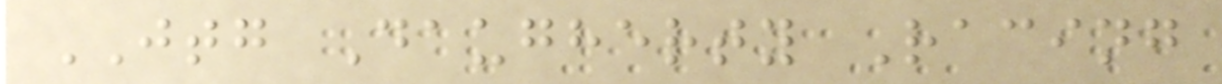JTG Daugherty Racing
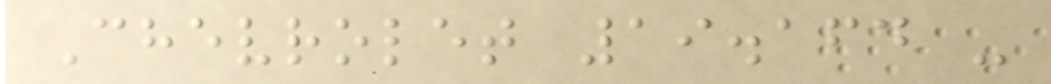Chevrolet 19.164 -
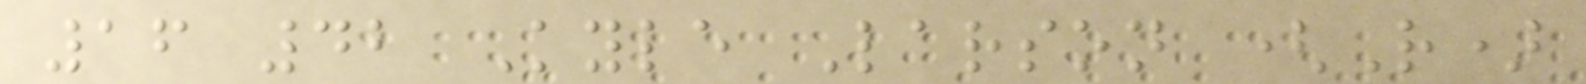16 42 Kyle Larson (R)
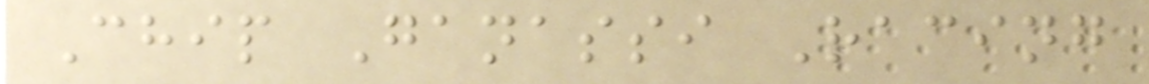Chip Ganassi Racing
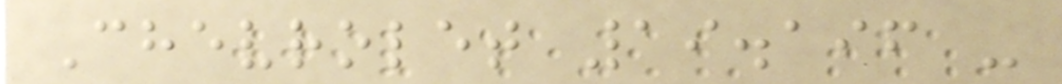Chevrolet 19.196 -
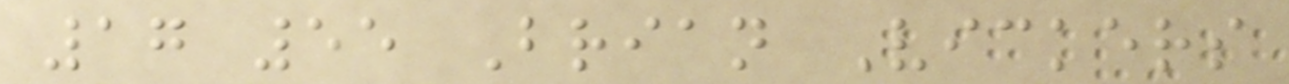17 55 Brian Vickers
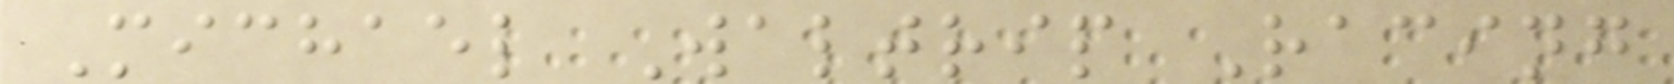Michael Waltrip Racing
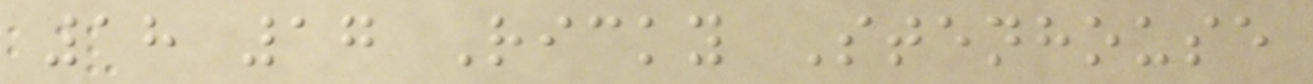18 17 Ricky Stenhouse
